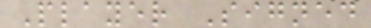Player Signed
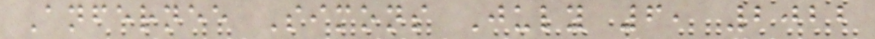Anfernee Simons July 6, 2022
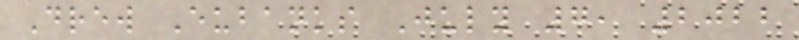Drew Eubanks July 7, 2022
